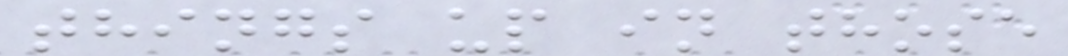things up in those
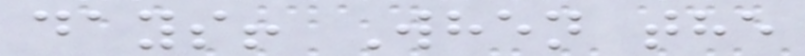days! When the
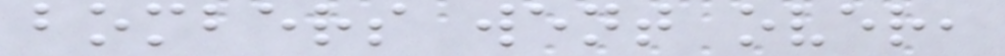bombers went over,
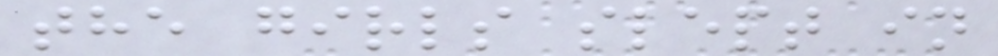the girls slept in
